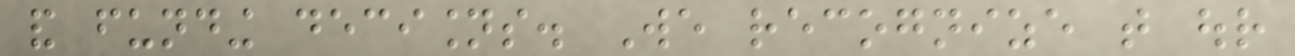and funding decisions. We recognize that our
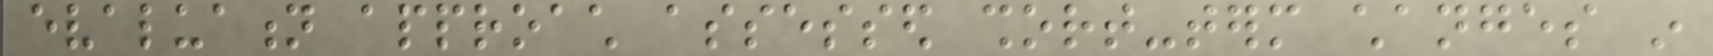evaluation approach assessed short-term changes in
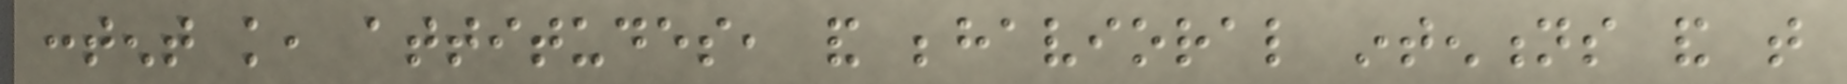content knowledge, attitudes, and behavioral intentions and that
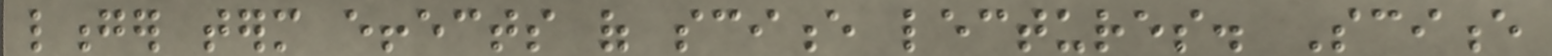longer term effects of science lectures. Science
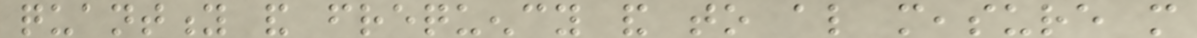quantity and frequency and to also measure more
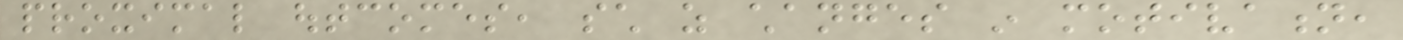proximal outcomes, such as changes in motivation,
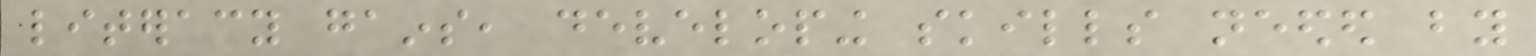literacy gains, developing skills needed by
